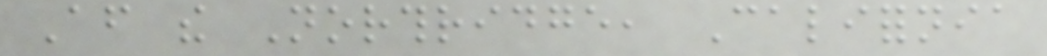After the Northridge, California
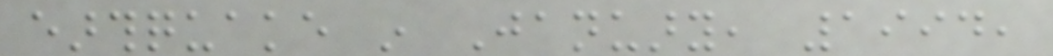earthquake in January, 1994,
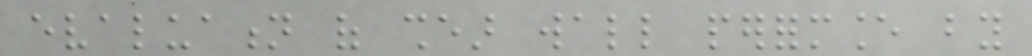evaluation of shear wall performance by
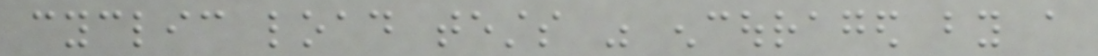cyclic load tests was encouraged by a
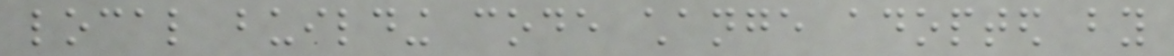local building code change adopted by
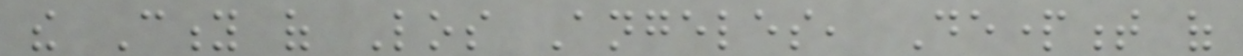the City of Los Angeles, Department of
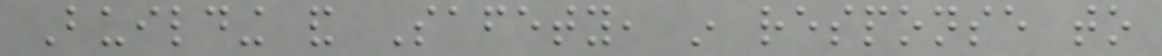Building and Safety, in response to
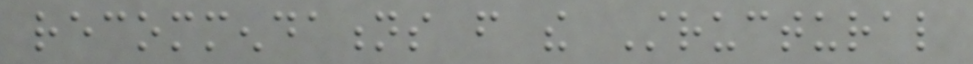recommendations from the Structural
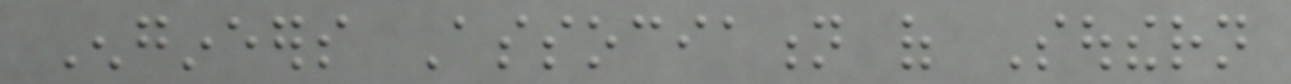Engineers Association of Southern
